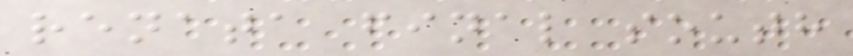renata final south
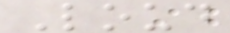Loud
